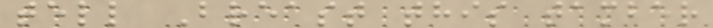tell Breast this tamber
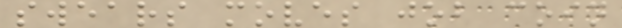swears moves job coin
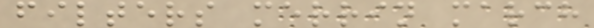filters merrin march
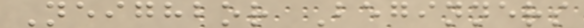Neighbor Beginners
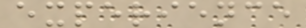experience
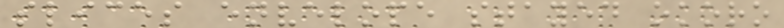slices envelope stayed okoro
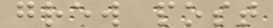grew post
